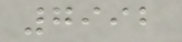7992
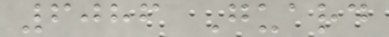6086 Guard
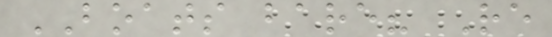BOATS bare? Re
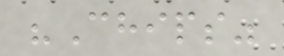"Chips"
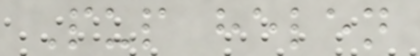Pup helen
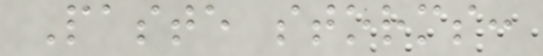Paste storms:
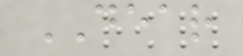DEAR
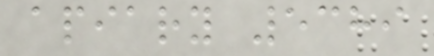apiary 5389
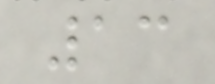13
